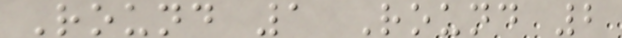Round 1 Round 2
